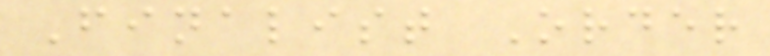Finalist Order
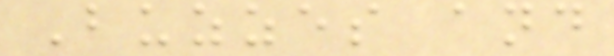Buzzes and
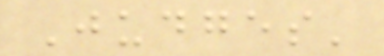Judges'
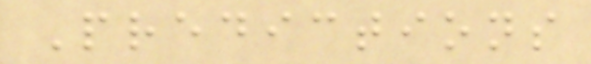Predictions
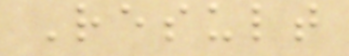Result
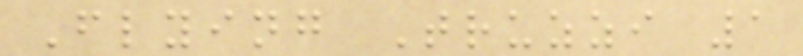Flying Truzzi 1
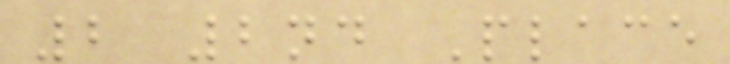2 2nd Place
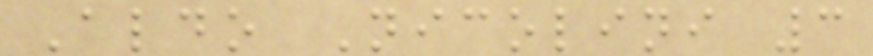Aldo Nicolini 3
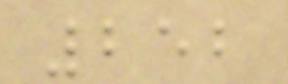252
